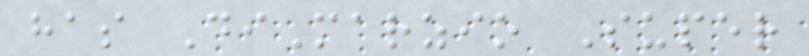has DiMarzio Super
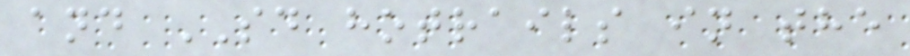and SD hotrails in the
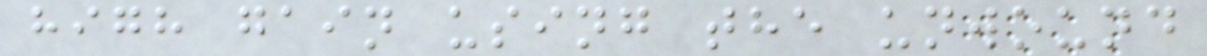high gain using the unwound
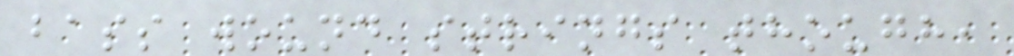bass wound strings though,
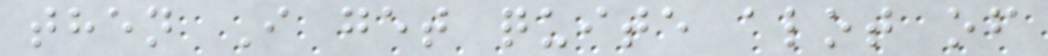then I get quite alot of
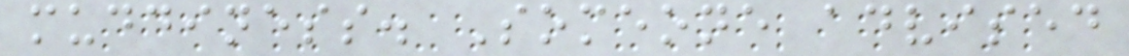muddiness. Someone advised
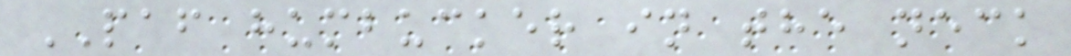PAF humbucker in the neck
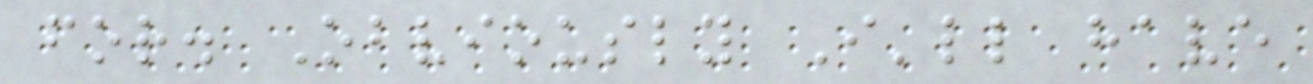for. Obviously I'll have
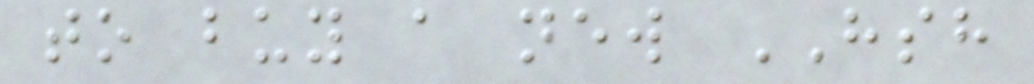to buy a new HSH
